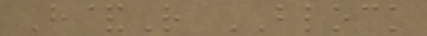H&R BLOCK
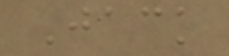Jack
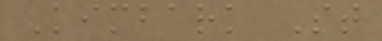Kimbark St
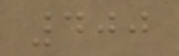400
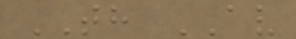TH AV
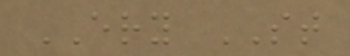ERY ST
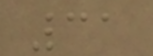31
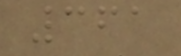361
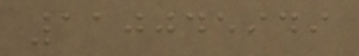110045949
